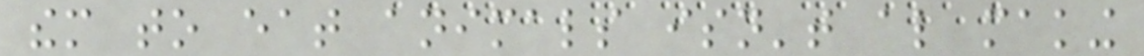them to eat animals isn't also making
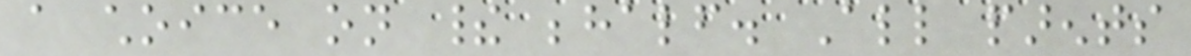a choice on their behalf. All parents
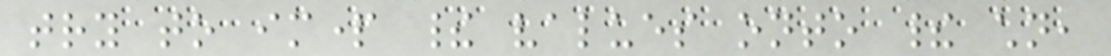try to impart their values onto their children,
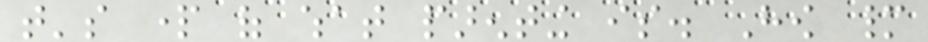that's part of what parenting is. How many
